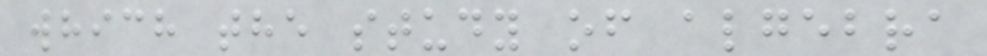which the study of algebra
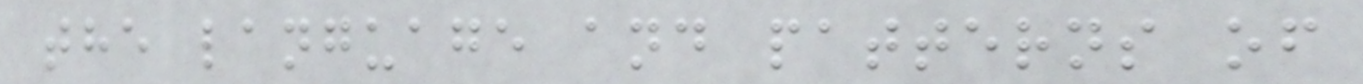the language and patterns of
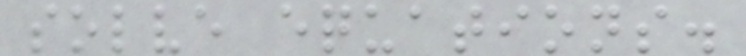solve equations.
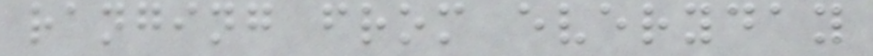ranging from everyday
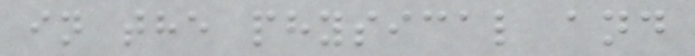in the physical and
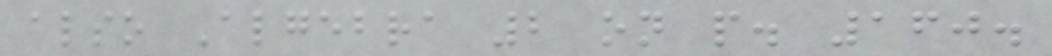also Algebra 2 on p. 160.
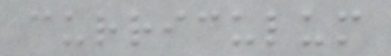curriculum
